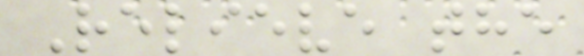Relieve the
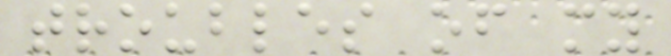troubles of my
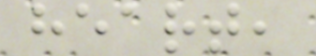heart,
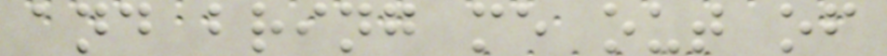and bring me out of
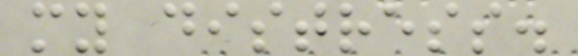my distress.
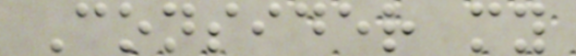Consider my
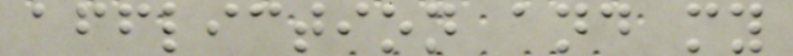affliction and my
